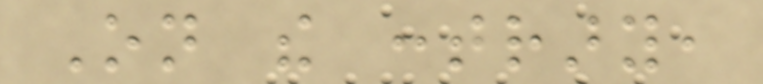On the contrary,
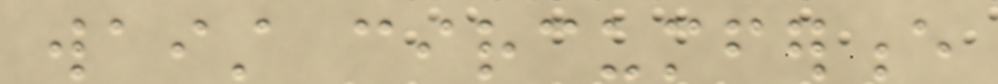waist circumference
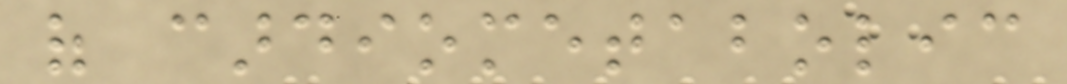of cardiometabolic
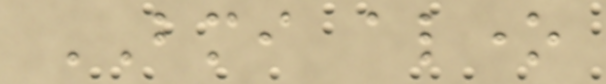BMI alone
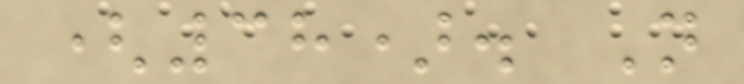(38). Not
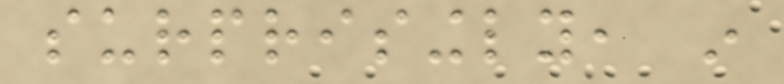surprisingly, in
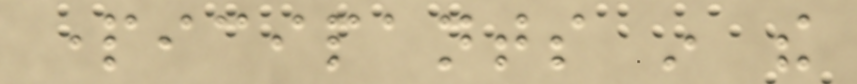participants in the
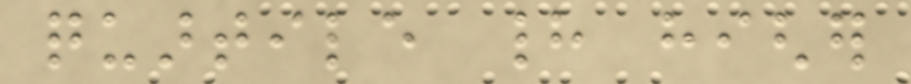quartile had higher
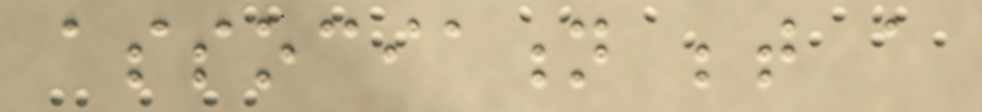association between a
